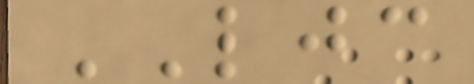LJC
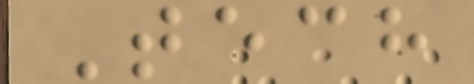Tech
